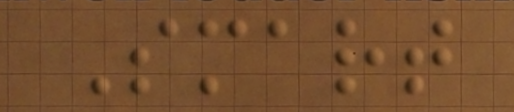Smart
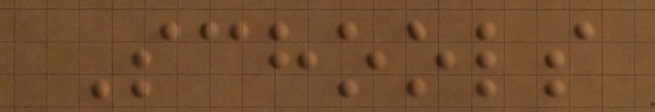Schools
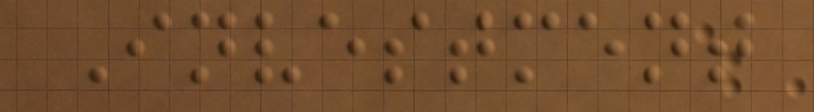Investment
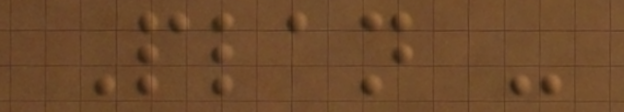Plan -
